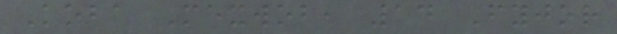Koba Mexwob, 14 Fyjor
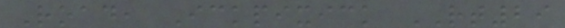Road, Ickpixick RT29
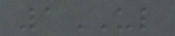1UL
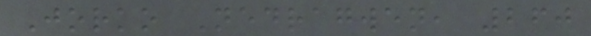Jorko Nedragwen, 260
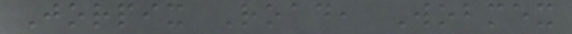Jorpix Road, Wobmex
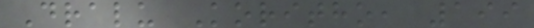Dralu Koritho, 199
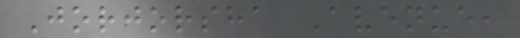Jorjorsha Avenue,
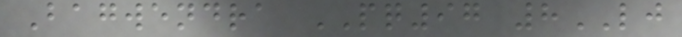Bagwendra PQ97 8LJ
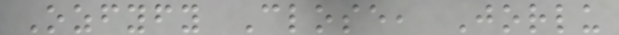Ozfyfy Close, Jorlu
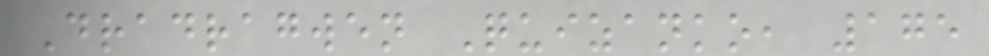Dradragwen Quizanko, 175
